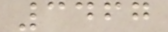3467
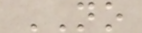NO
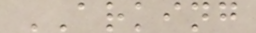ARKING
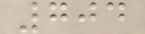704
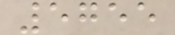5755
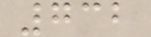732
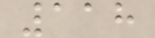118
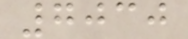7030
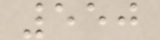550
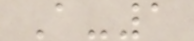A-1
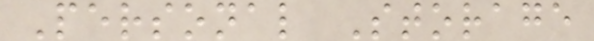Personal Storage
